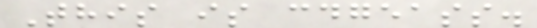This is cdgeass.
